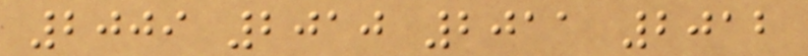2009 2010 2011 2012
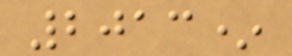2013*
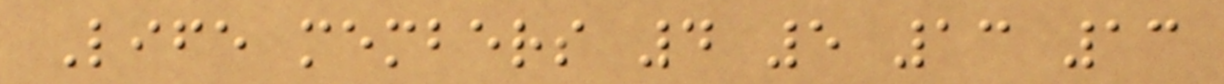Life members 4 5 13 13
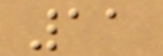11
